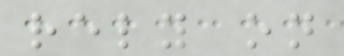rely on
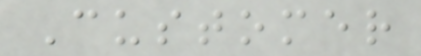Customer
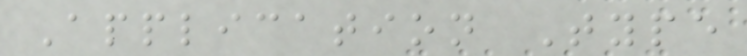Application Type
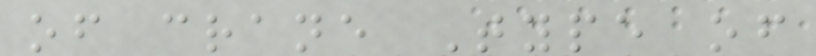of crane Type of
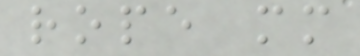rope mm
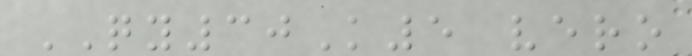QY30K5 vero
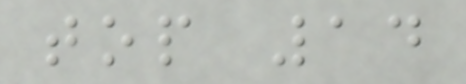top 14
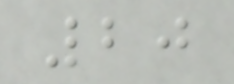20
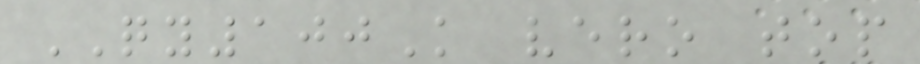QY100K vero top
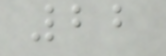22
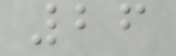26
